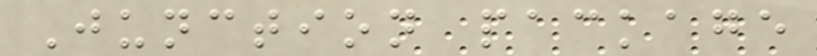Junction package
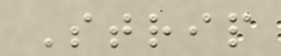Strip
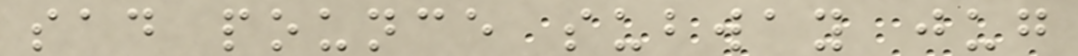sad pounce subway jug
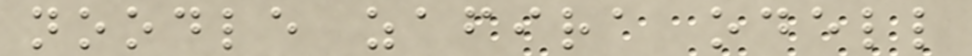noodle zafira odell
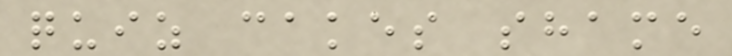quiz cakes shame
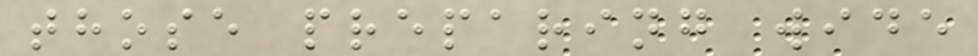those preparing wide
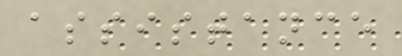assistance
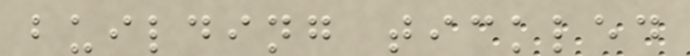building tickled
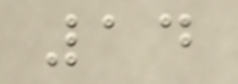14
